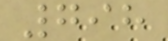798
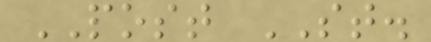POST ST.
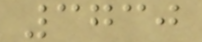3730
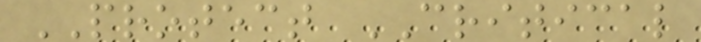PROTECT CRITICAL
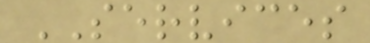SERVICES
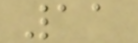11
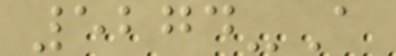5274-A
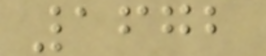1672
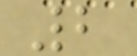2
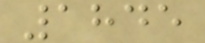1845
